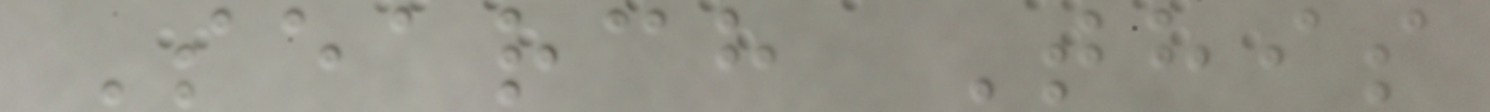Search This
